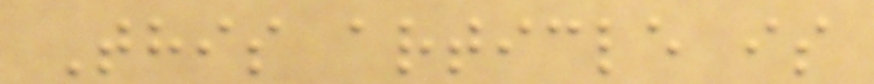This article is
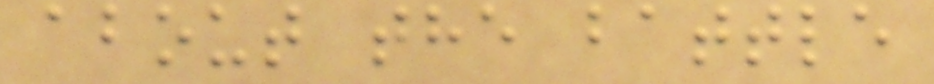about the battle
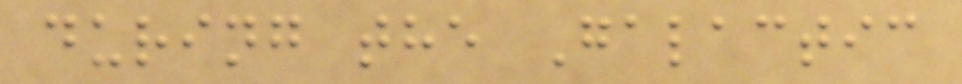during the Galactic
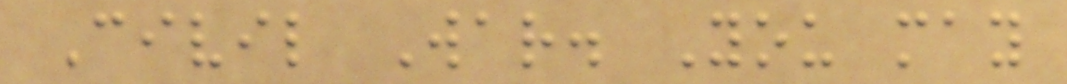Civil War. You may
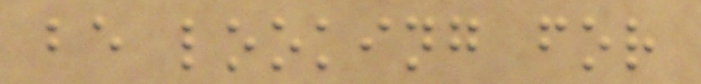be looking for
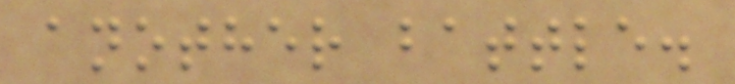another battle.
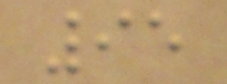95
